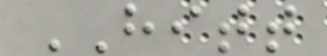HITT
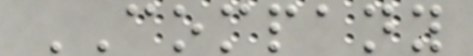COMPANY
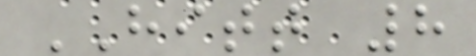HITT 8
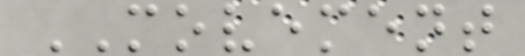MOVEMENT
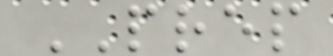PREP
